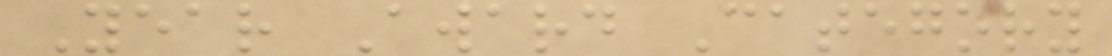Year Award Category
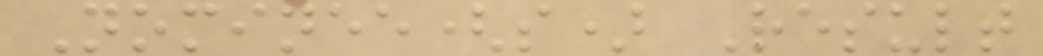Nominee(s) Result
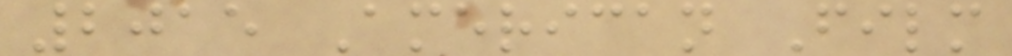2015 American Film
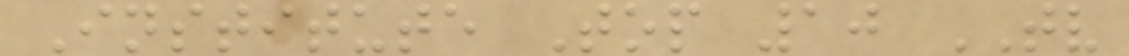Institute Top 10 TV
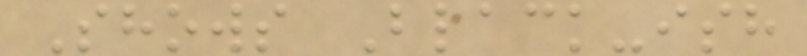Shows Black-ish
